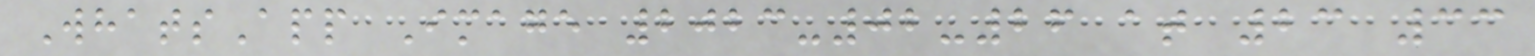WhatsApp Image 2023-02-26 at 23 33
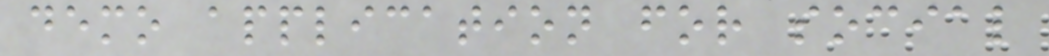demo application for social
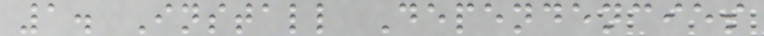1. Install Dependencies
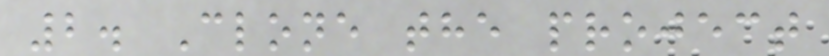2. Clone the project
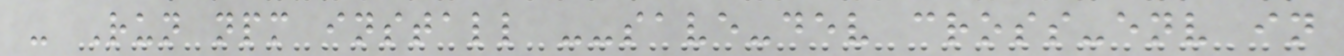- Run npm install --save-dev cross-env in
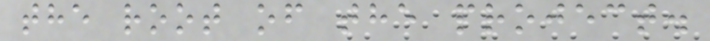the root of the project.
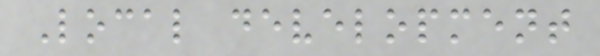Local development
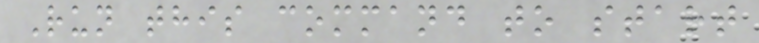Run this command to start
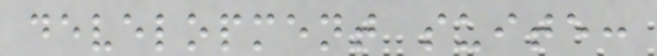development suite:
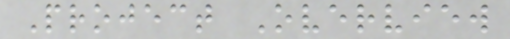Project Overview
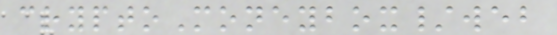cryptoMoneybox/web
